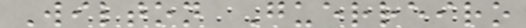Wilton Guerreiro
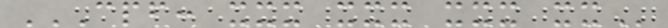CPF: XXX XXX XXX XX
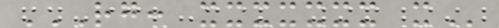RG: XXXXXXX X
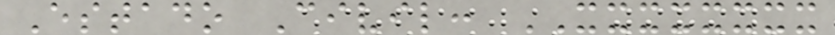Estado Civil: XXXXXXXX
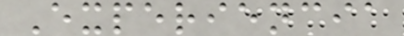Experiencia
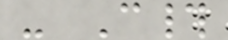- C#
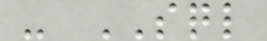- SQL
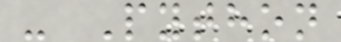- Python
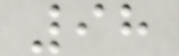98
